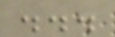...
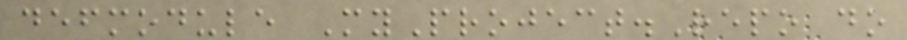defmodule MyProject.Repo do
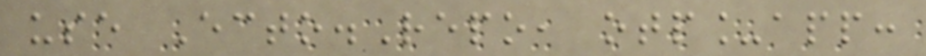use Ecto.Repo, otp_app:
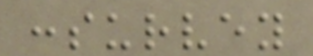:survey
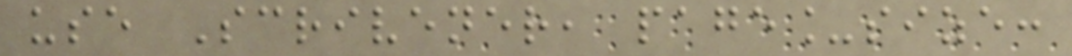use Scrivener, page_size:
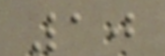10
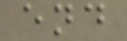end
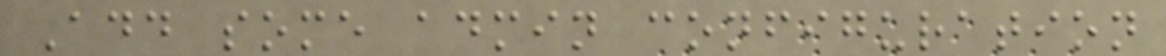Add some admin configuration
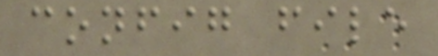config file
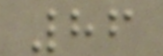86
